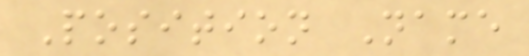Position Name
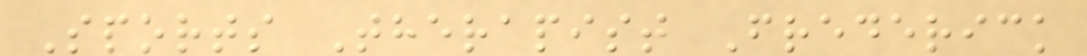Sports Therapist Frederick
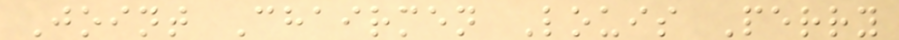Joint Chairmen Louis Perry
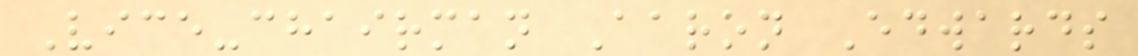Vice-chairman Aaron Edwards
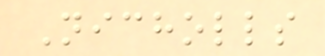Nicholls
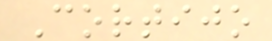Cortijo
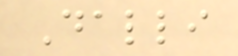Dalli
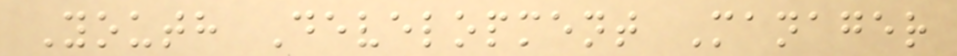Youth Development Manager
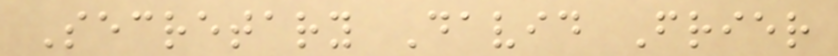Secretary David Frier
